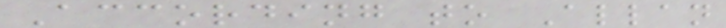According to Allan
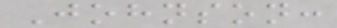Johnson:
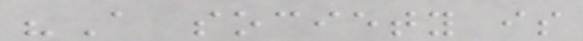"A society is
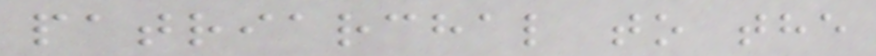patriarchal to the
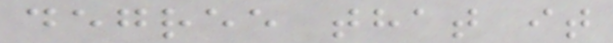degree that it
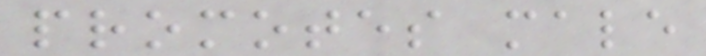promotes male
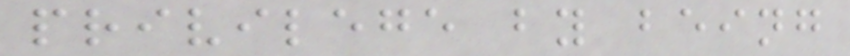privilege by being
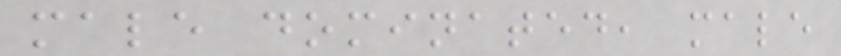male dominated, male
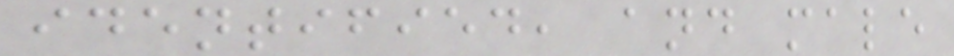identified, and male
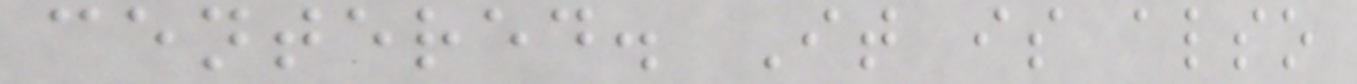centered. It is also
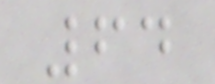64
